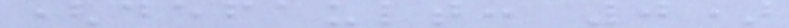(default: 0)
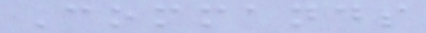Commands
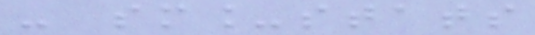- sm_stats
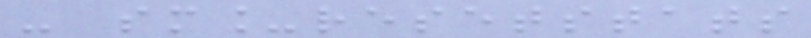- sm_resetstats
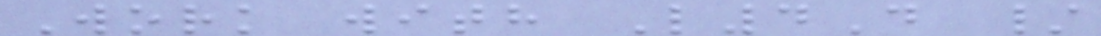Work with L4D /
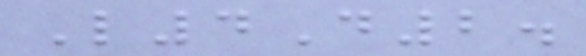L4D2.
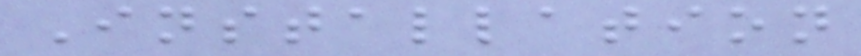Installation
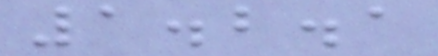1.2.1
